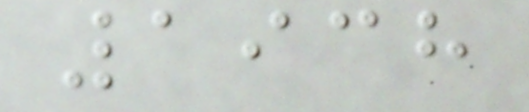1938
